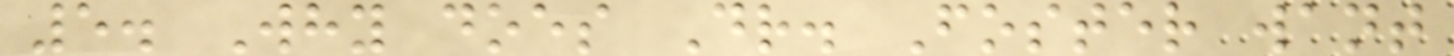5. Why does Dr. Foster want
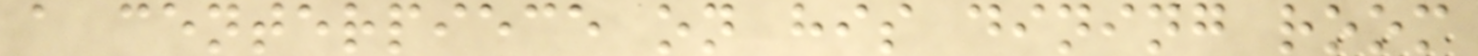a centerpiece on his dining room
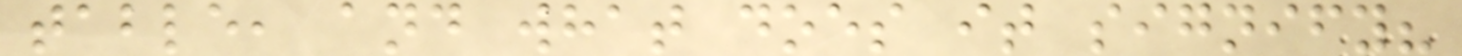table, and what does it signify?
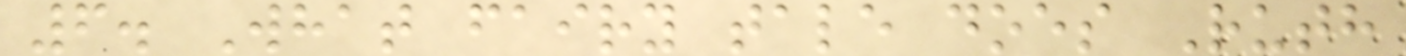6. What fairy tale does Ruth
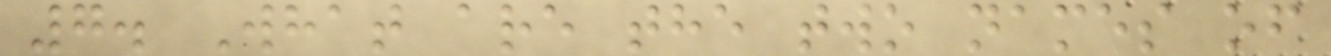7. What are the two names of
